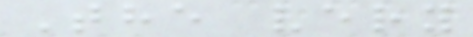The very
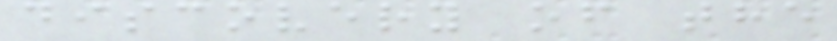discovery of the
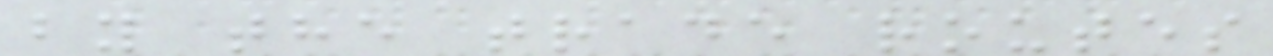by the trade routes
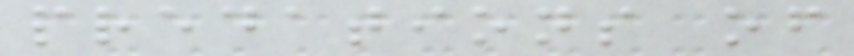predations of
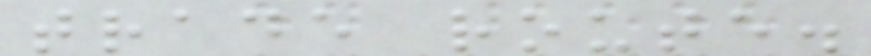trade route.
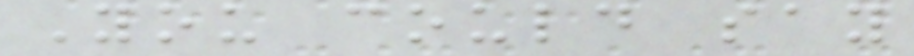You could say
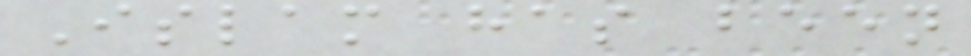Islam has been
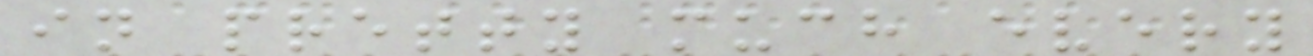in pretty much every
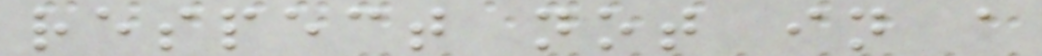respect not in a
